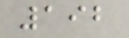192
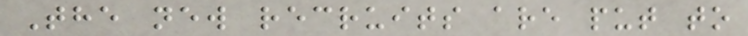The new recruits are put to
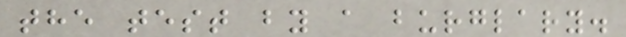the test by a burglary.
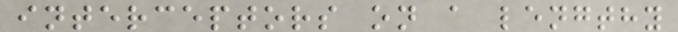interceptors on a lengthy
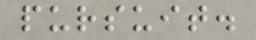pursuit.
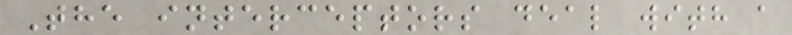The interceptors deal with a
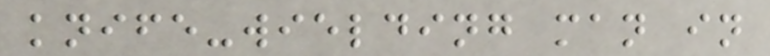knife-wielding man in
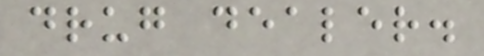drug dealer.
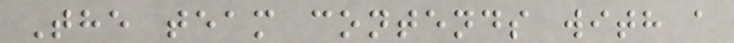The team contends with a
